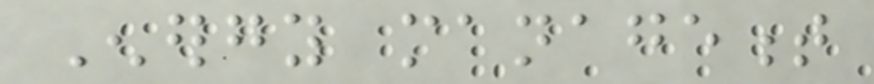Energy management
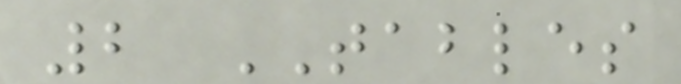2 TABLES
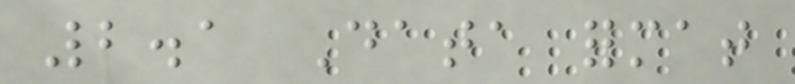2.1 Data format
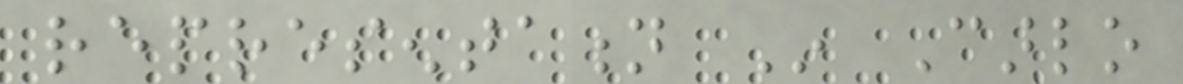representation In Carlo
